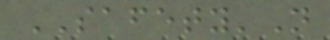SAFETY'N
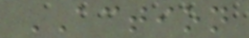ACTION
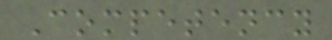Competency
